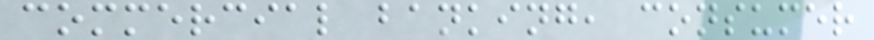commercial banking, consumer
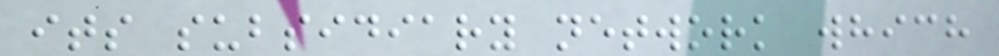its subsidiary network which
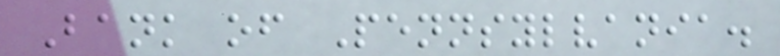Bank of Pennsylvania.
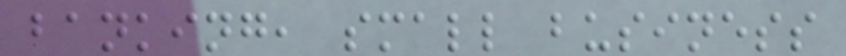banking, small business
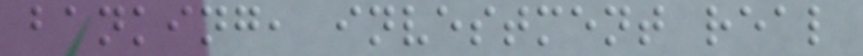banking, investment real
